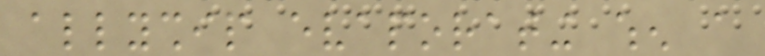allyship evaporating when a
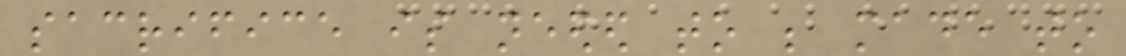sacrifice is needed to be made to
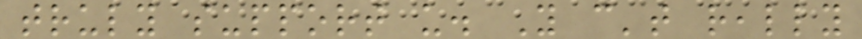truly support us. You can't really
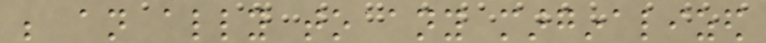be an ally to any marginalized
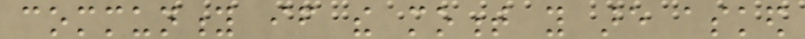community if the moment you are asked
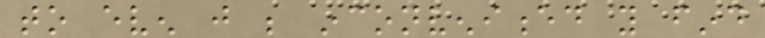to even just be inconvenienced you find
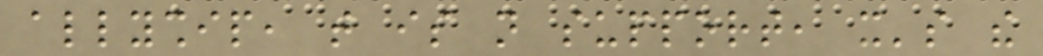allyship, that is not support, it's the
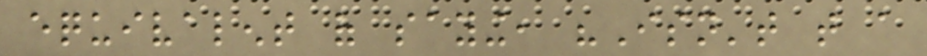equivalent of saying, "Isn't that a
